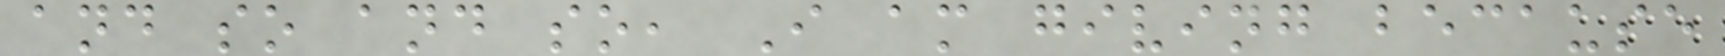and so and so, I am giving because
